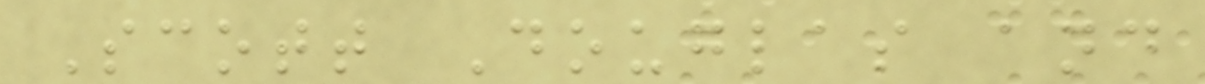Scott Douglas and
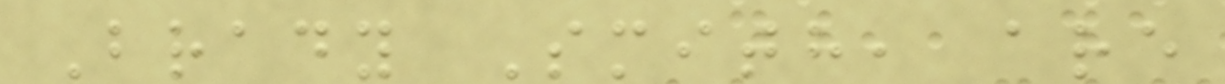Brady Smith, are
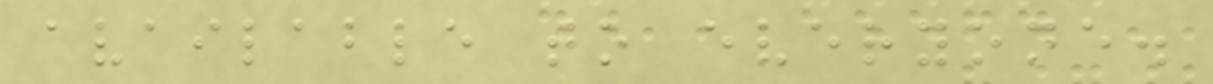available to everyone.
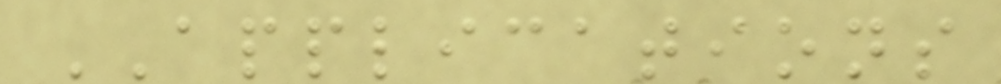APPLICATIONS
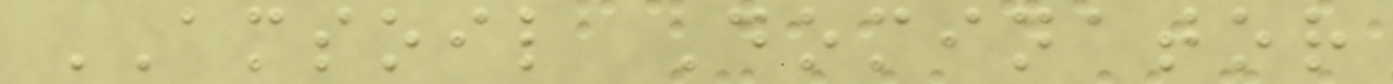AMSOIL Dominator
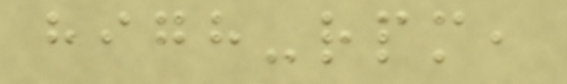high-rpm,
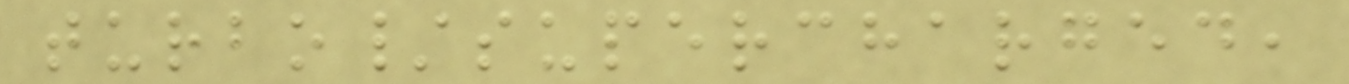turbo/supercharged,
